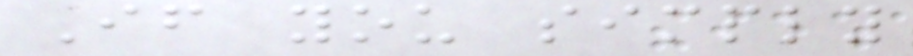If you simply
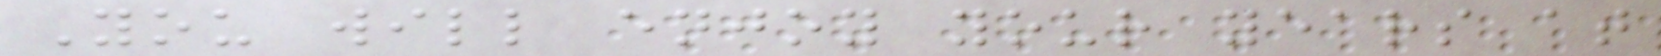You will enjoy your years at
